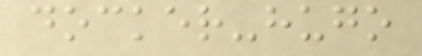docker-hugo
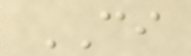CI
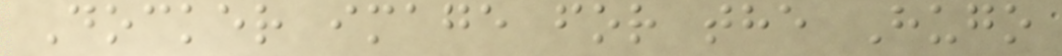Docker image for the Hugo
